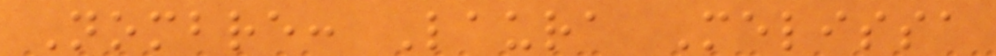Nombre: Laura Melissa
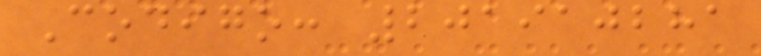Codigo: 201910281
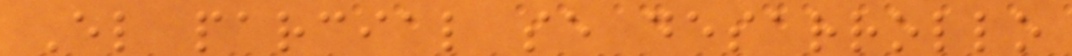El parcial se desarrollo
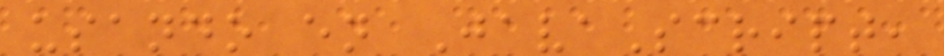usando en JavaScript,
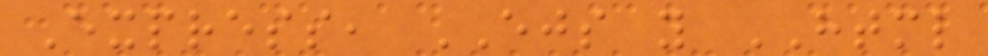Express, EJS y HTML
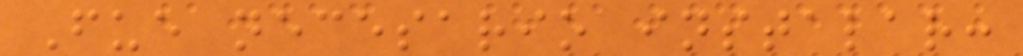Fue necesario instalar:
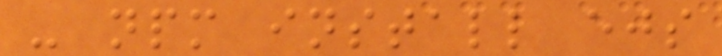- npm install ejs
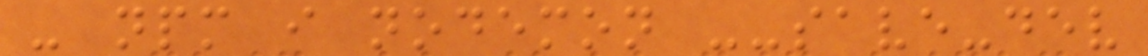- npm i nodemon --save-dev
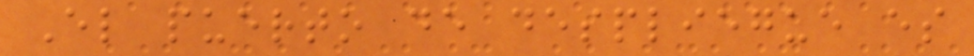El puerto de despliegue es
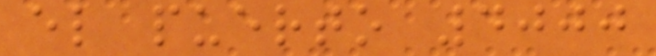el puerto 4000
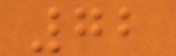72
